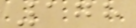178
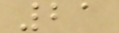21
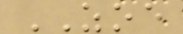ZOE
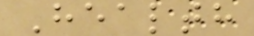Health
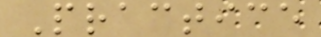Practice
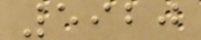5920
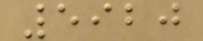5920
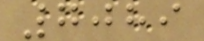7089
